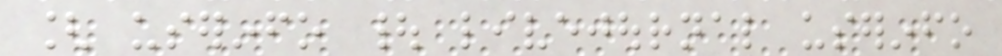[ userinfo | livejournal userinfo
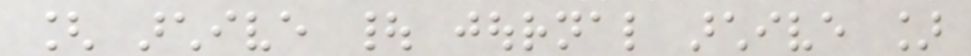[ archive | journal archive ]
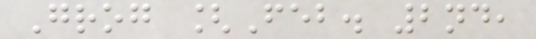Grog [Feb. 2nd,
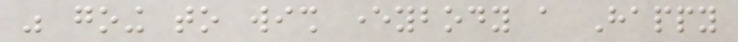was going to wish everybody a Happy
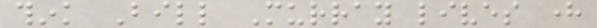think Bill Murray lives here
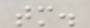tomorrow.
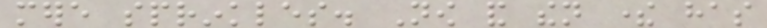mere sprinkles. Now and then there has
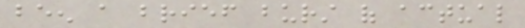been a brief burst of actual
